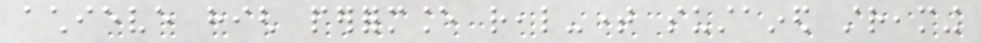achieve high performance real-time sustained streaming
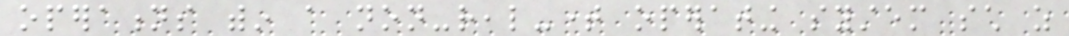operations within a non-real-time operating system such as
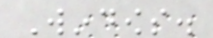Windows.
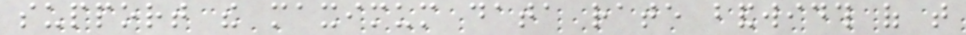support the maximum data rate bandwidth of that
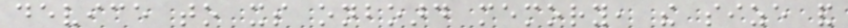device to its onboard memory, the size and
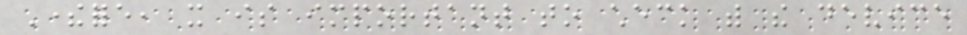Therefore, it is important to check with the device
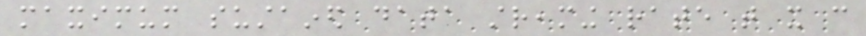maximum sustained data streaming rate that it can
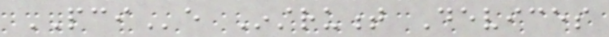PCIe Instrument Devices
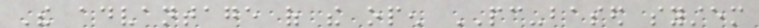The advantage of the open PC-based system
